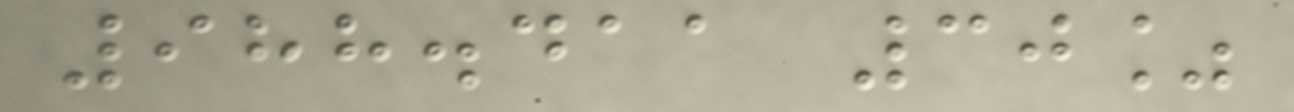988.411 30%
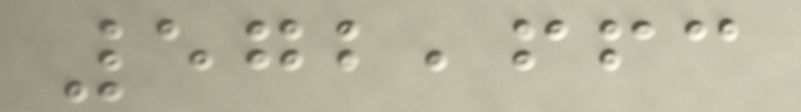572,663
